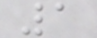1
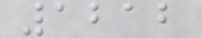1212
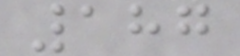187
